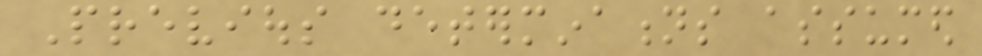Previous determinations assumed
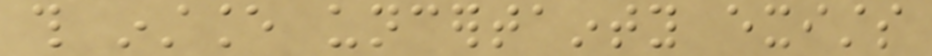this instance uncertainty exists
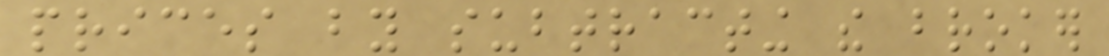prices by subtracting the broker
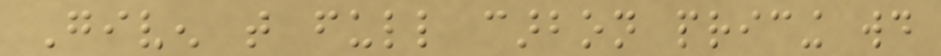Given that full carbon pricing would
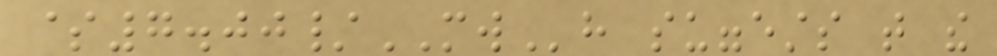$7.00/MWh suggests that the
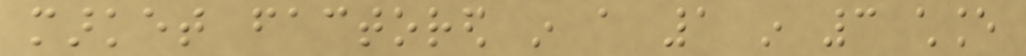market factored in a 1 in 3 chance
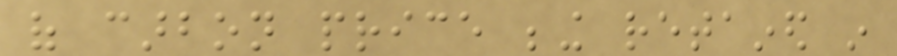of carbon price being retained in
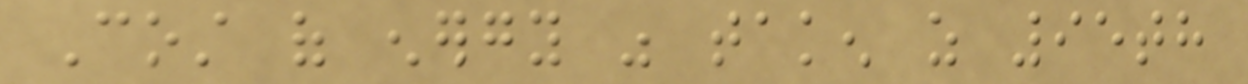Cost of energy was taken as 95th
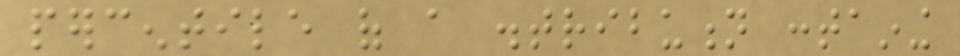percentile of a distribution containing
